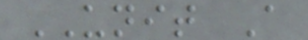UNIT A
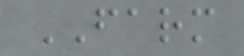FARM
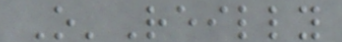O'Reilly
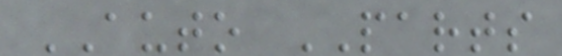AUTO PARTS
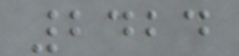2424
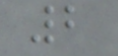2
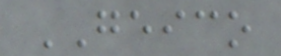GEICO
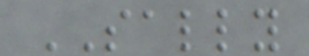SALLY
